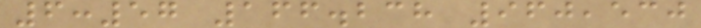6:57 166.238 960,530
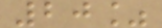20%
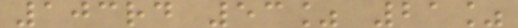103rd 53% 21%
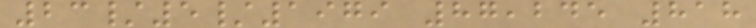23/5/1979 87,245 818
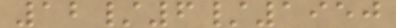12/6/1950
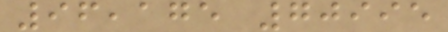96,175 70995
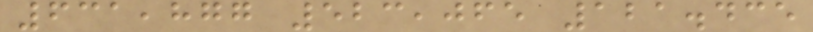631,877 523,065 121.435
